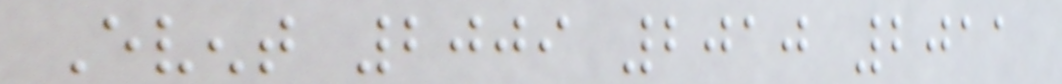Event 2009 2010 2011
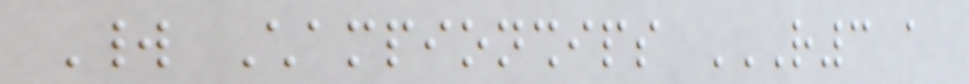World Championships R3 A
